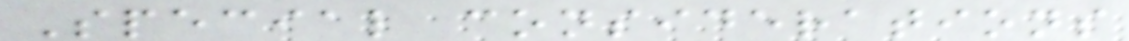Special considerations
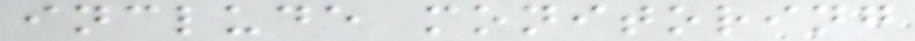include monitoring
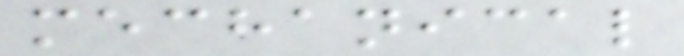mechanical
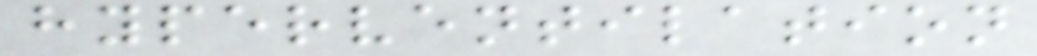hyperventilation
